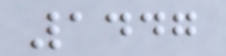1447
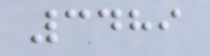3489
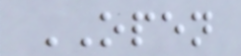OPEN
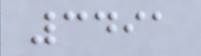3491
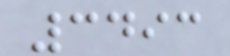3493
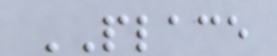PLACE
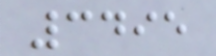3495
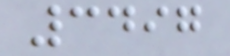3497
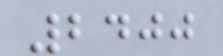2400
